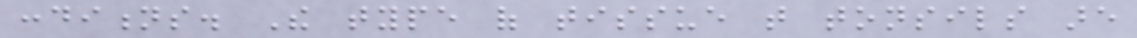conditions. The type of tissue that tonsils are
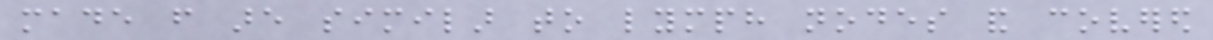made from are similar to lymph nodes and covered
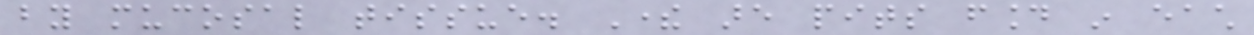by mucosal tissue. There are pits found in each
